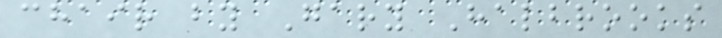chair by Gary Halbrooks
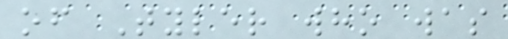of Tyler who was
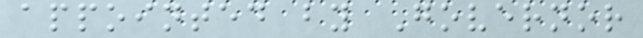appointed by Governor
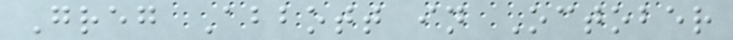Greg Abbott in October
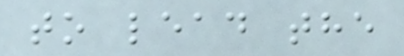to lead the
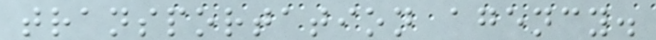transportation agency.
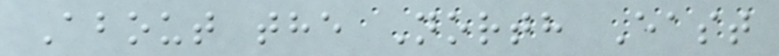About the North East
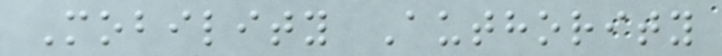Mobility Authority
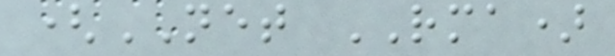(NET RMA)
